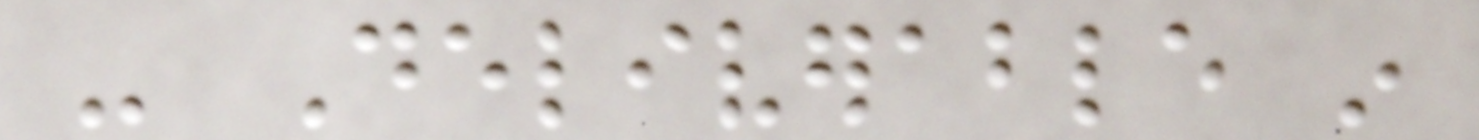- Deliverable in
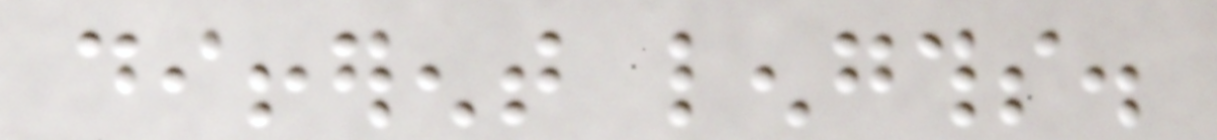different lengths.
